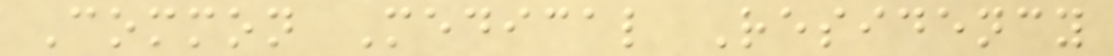Common Medical Residency
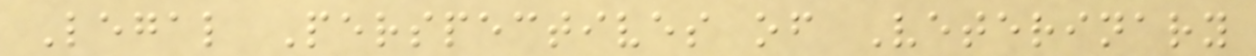Legal Perspectives of Veterinary
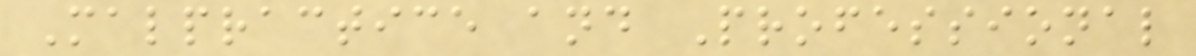Malpractice and Professional
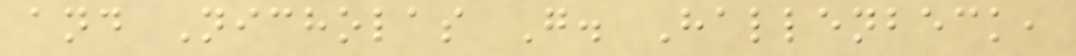and Nicholas G. Hallenbeck,
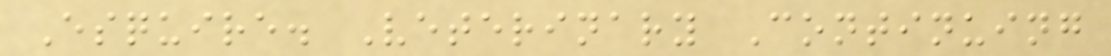Esquire. Veterinary Continuing
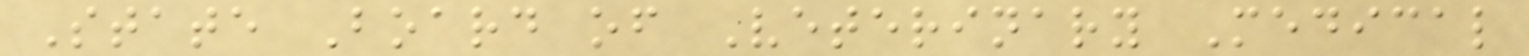State Board of Veterinary Medical
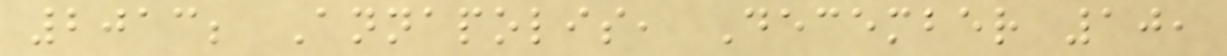2013; Annapolis, December 10,
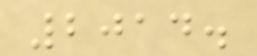2014.
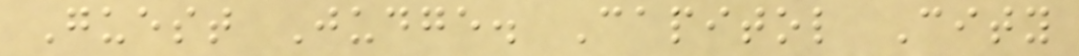Guest Judge. Capitol City
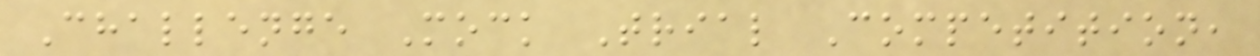Challenge Mock Trial Competition,
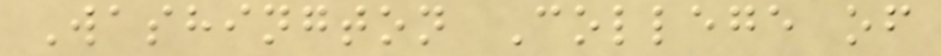Washington College of
